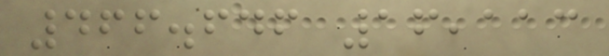466.646 16,113
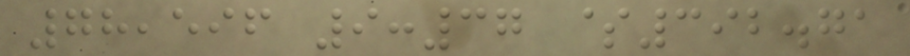78,596 9:37 $392.71
